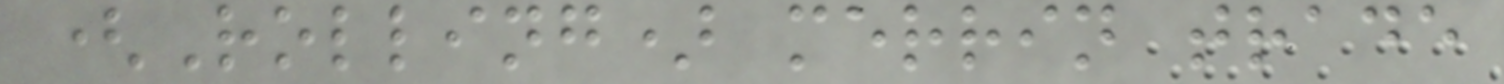(Rolling) merrin trade
